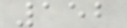152
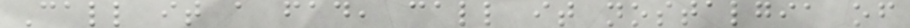Call it a fad, call it nostalgia of
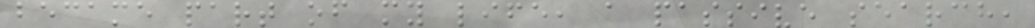became part of my life, a passive search,
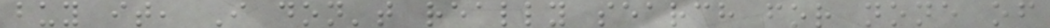buy it, I don't really search for none of
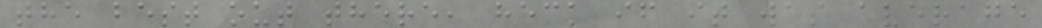the best out there, heck if it was average
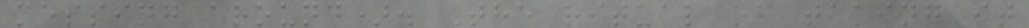messing around). The ritual of taking it
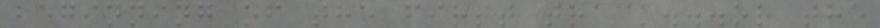beginning of the first track...or the
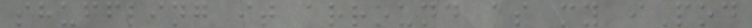shuffling it arround as my iPod
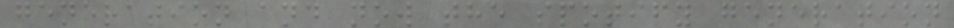generation and now the spotify generation
